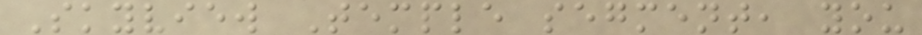Skyview Temple segment, you
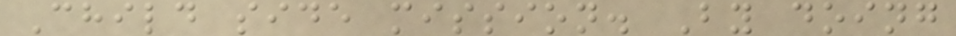Child side mission. By doing
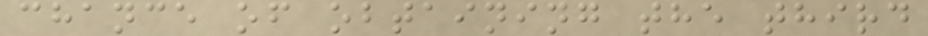chance of obtaining the third
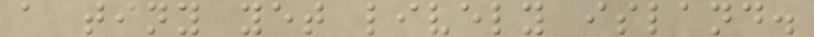a tiny yet lively island.
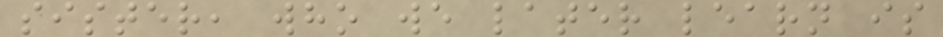sister, who we later learn is
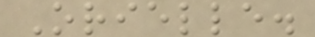Orielle.
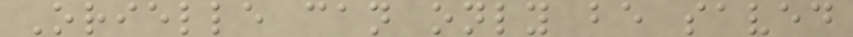Orielle can only be saved
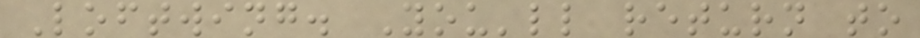Loftwing. You'll return to
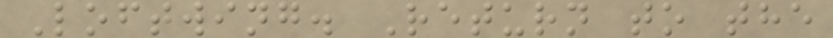Loftwing. Return to the
